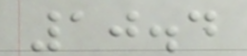10.4
